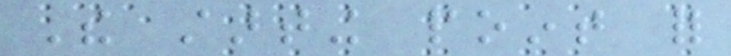The starting point for
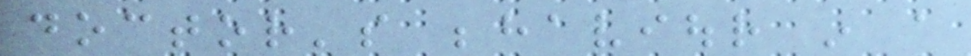doctor's behaviour in a
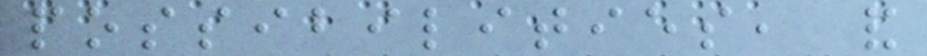possibilities, and
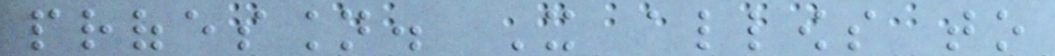profession. It allows to
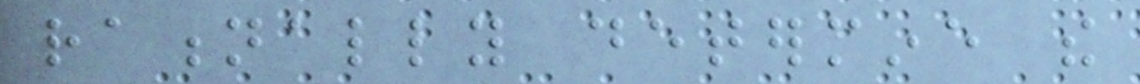rationally determine the
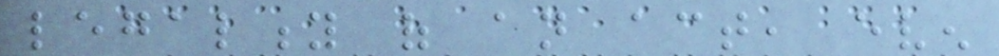legality of an act, even
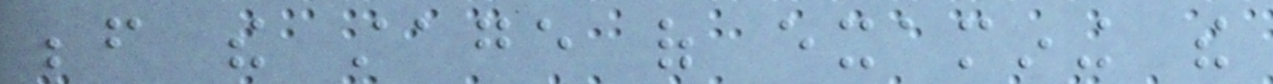before the stage of examining the
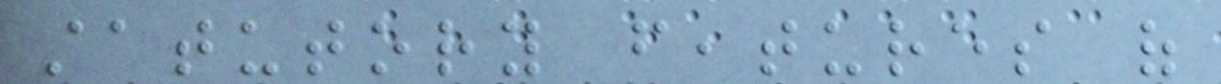statutory features of
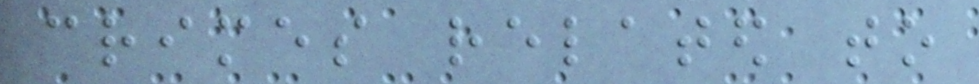crimes related to
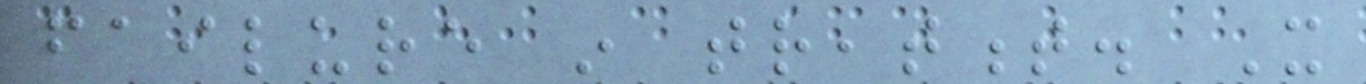failure in treatment. It
